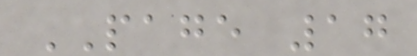PAGE 17
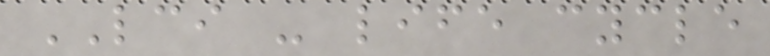LCI - life cycle
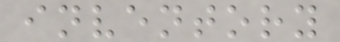inventory
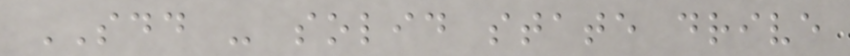SDD - solid state drive
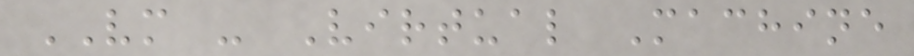VM - Virtual Machine
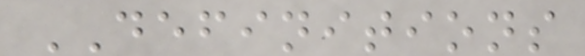DEFINITIONS
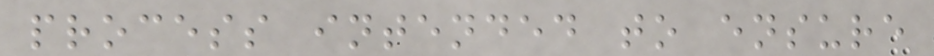process intended to ensure
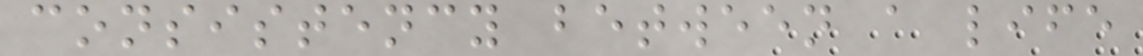consistency between a life
